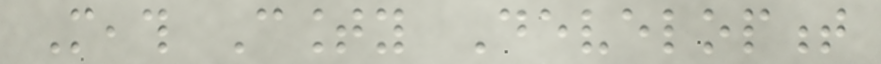Meath County Development
